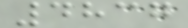4837
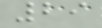29
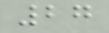27
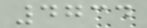4734
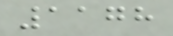1178
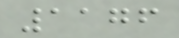1176
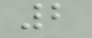2
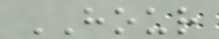HOUR
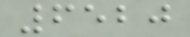6520
